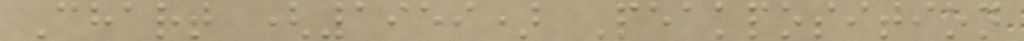Chart (1959) Peakposition
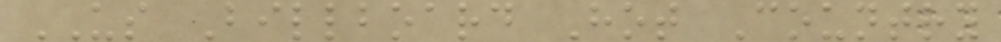US Billboard Hot Country
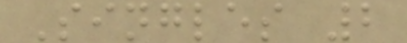Singles 2
